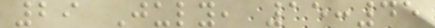29 July, 15:45
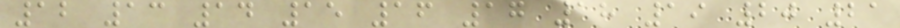12 13 14 15 16 17 18 19 20 21
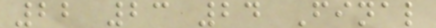22 23 24 Final
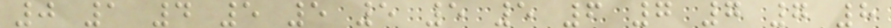0 1 4 5 5 5 5 5 6 7 7 7 8
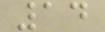14
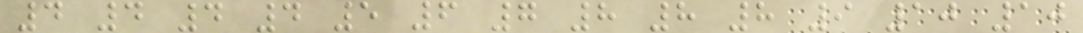4 4 4 4 5 6 7 8 8 8 9 10 10
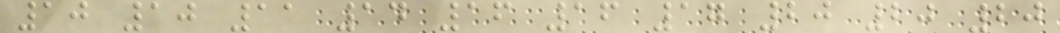10 10 11 14 16 16 17 20 20 20
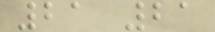21 21
